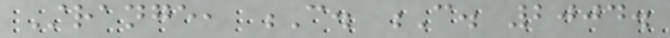Strange, C. C. 2004.
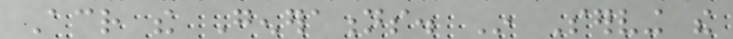Across the Generations. In Serving the
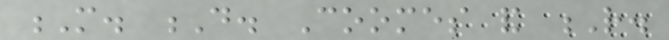M. D. Coomes and R.
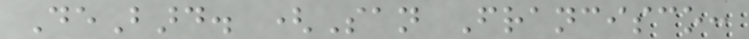DeBard. (San Francisco:
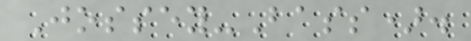Jossey-Bass).
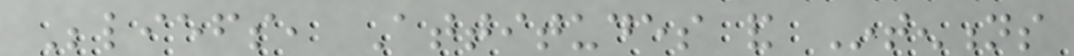Beliefs, Attitudes and Intentions
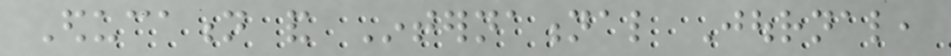Education and International Journal,
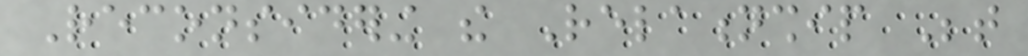Reconsidering the Relationship Between
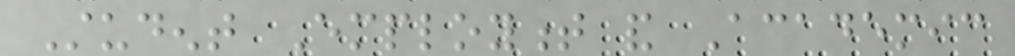Student Employment and Academic
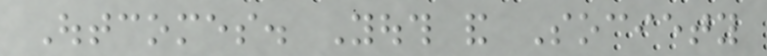Outcomes. Youth and Society
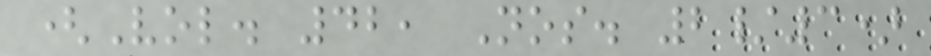(Vol. 42, Nos. 2/3)
